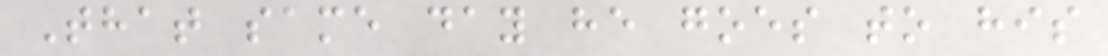That same day he goes to his
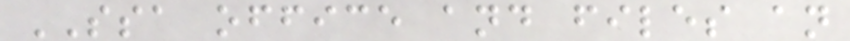SSA office and files an
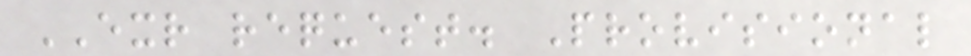EXR request. Provisional
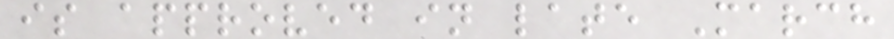is approved in late March
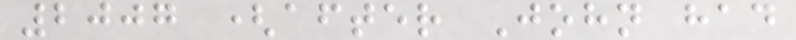2007 (after John had
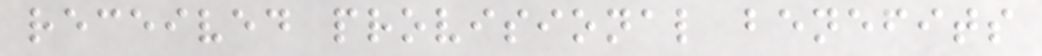received provisional benefits
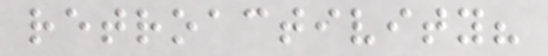retroactivity?
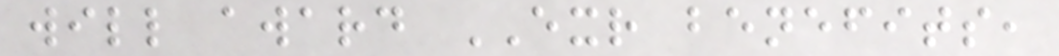will award EXR benefits,
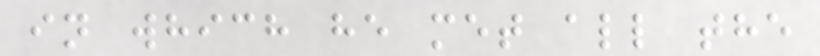in which he met all the
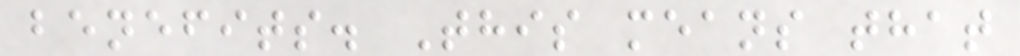benefits. This means that
